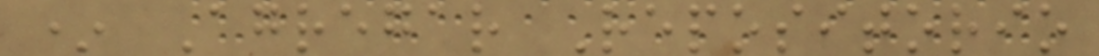* Agregar Repositorio
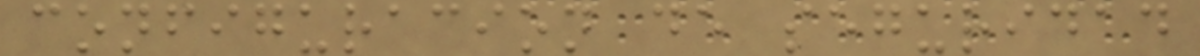configuracion de seguridad
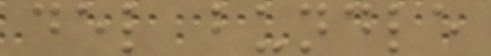del bundle
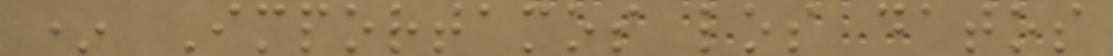* Importamos los datos
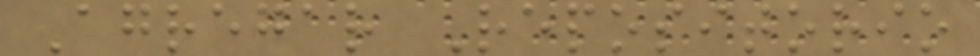Agregar Repositorio
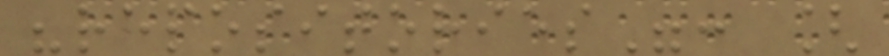"repositories": [
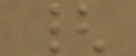{
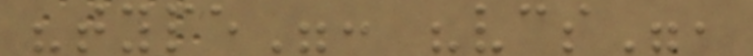"type": "vcs",
